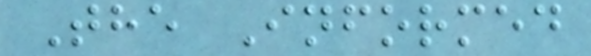The Informed
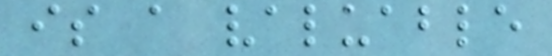is a valuable
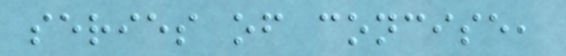series of concise,
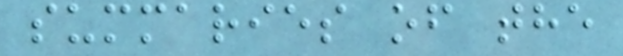summaries of the
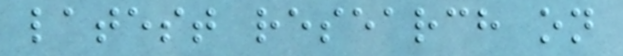latest research on
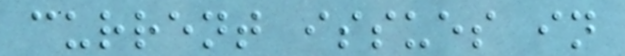current issues in
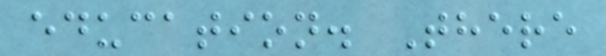education. There
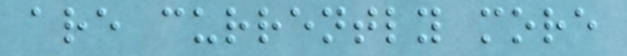are currently more
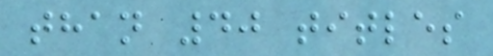than 40 titles
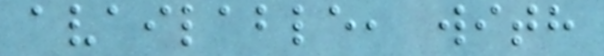available, with
